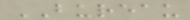BUREAU
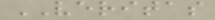VERITAS
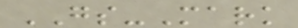GS-Mark
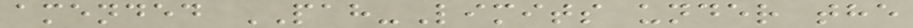amended PAH-Limits under the
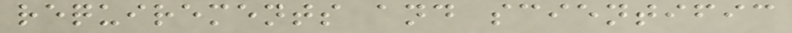requirements and scientific
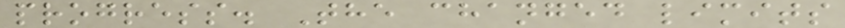progress. The changed limits
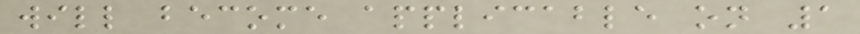will become applicable on 1
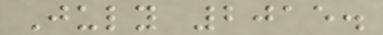July 2015.
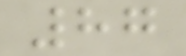87
